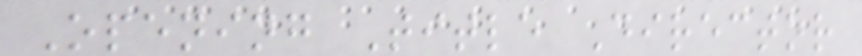Opening Title Director
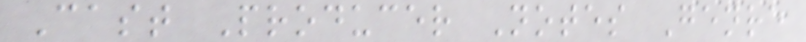Cast Producer Notes Genre
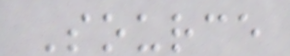Source
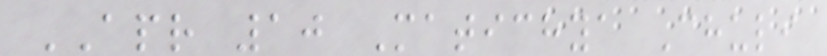APR 10 Matichya Chuli
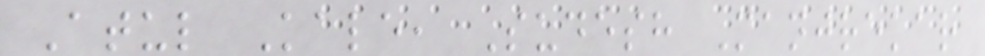Atul Kale, Sudesh Manjrekar
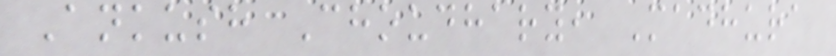Ankush Choudhary, Madhura
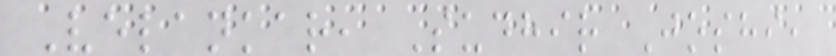Velankar, Sudhir Joshi,
